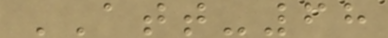ATT-68
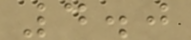4.0
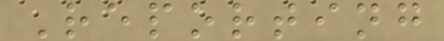Reporting
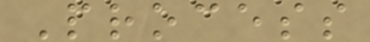Process
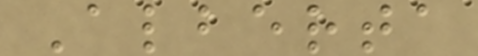Alberta
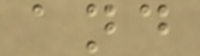and
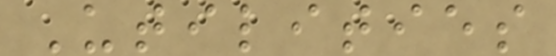Utilities
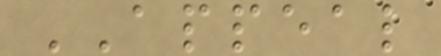APPEAL
